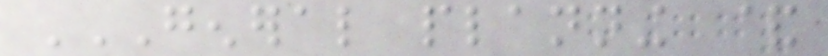GENERAL PLANNING &
